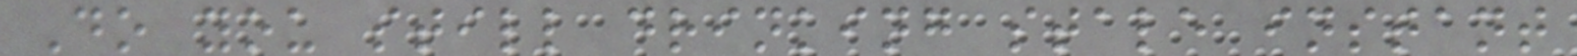Do you still drinking stale instant
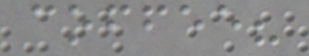coffee?
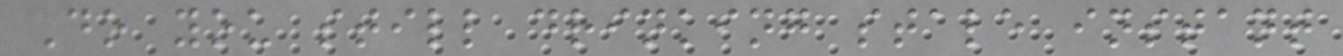Do you still drinking stale instant
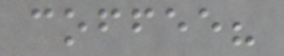coffee?
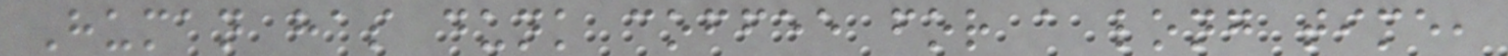Human has dunk coffee for a long time,
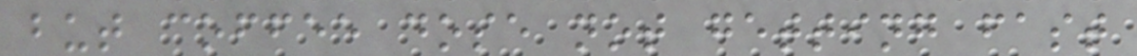but coffee dose not getting fast
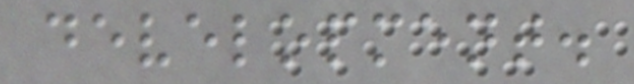development.
